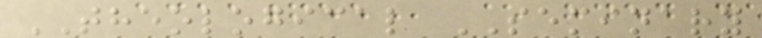THEOLOGICAL SEMINARY
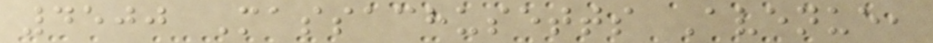4500 Massachusetts Avenue,
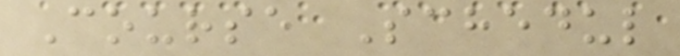Course Schedul
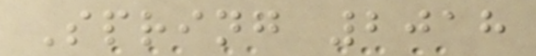Spring 2018
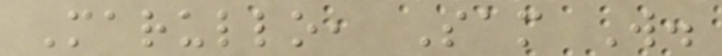Marullo, Sam W.
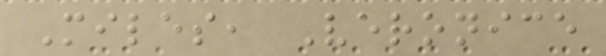Miles, Veronice
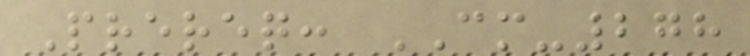Prereq: CM-278
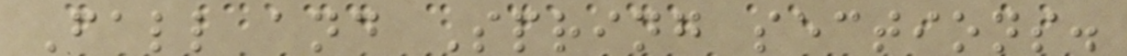Fall and Spring sections.
